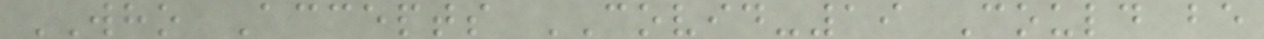WHO Accepts COVID-19 Could be
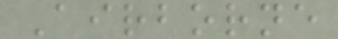Airborne
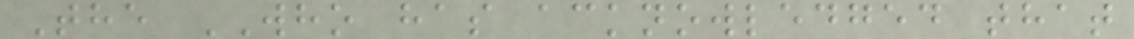The WHO has acknowledged that
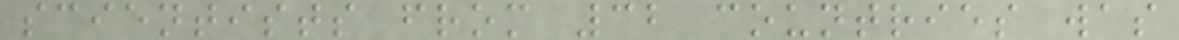scientists from 32 countries was
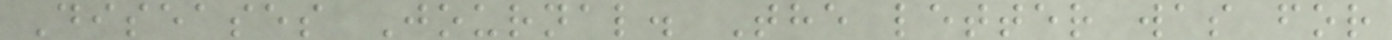Diseases Journal. The letter was for
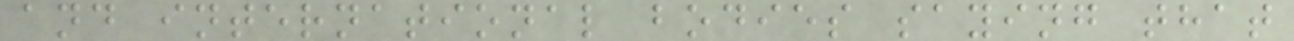and international bodies saying that
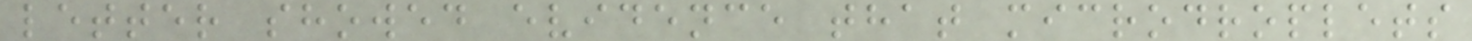letter showed evidence that microdroplets
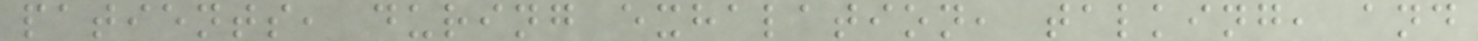patients, during exhalation, talking, and
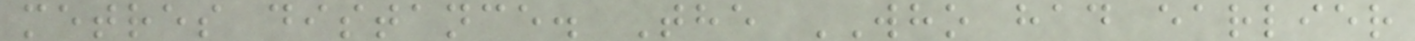metres distance. The WHO had earlier
